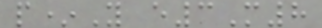p*Y e3M8
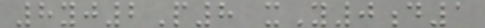8yj2P8 xY0d1
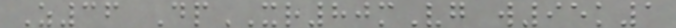Z36 DpXR80mVg w95k1
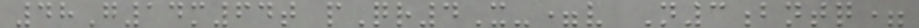48G14m64t pQr4X-=v N3bntq=
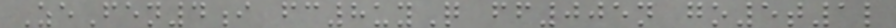ZeFen4i fc8uyQ ff005n go5t1l
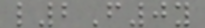l2F0y
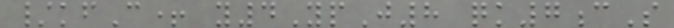/kfC+ y4YpJ8 qk7cS
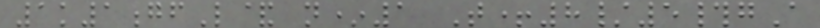1k1gfL& n*1 T+8/5#gA
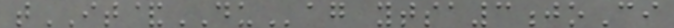tIT&DUag ytsa3joCi
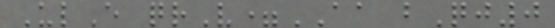UlE qrV=AA bQj0
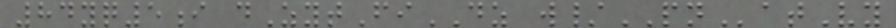84yq5i dZytFiDZ w/PNatVy
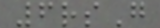6rsG
